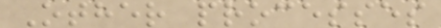Other processes
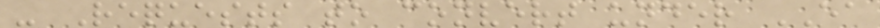- Requests to convert under EA
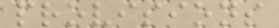provisions
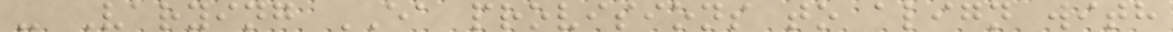- Varying EA provisions to align with
